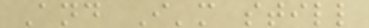And I'm still
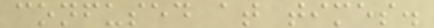confused at times.
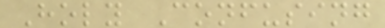Holy Confusing
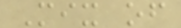Mix of
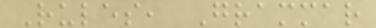Rules, Grammar
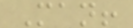Man!
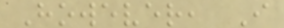However, I
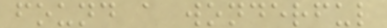found a wonderful
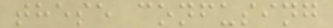these confusing
